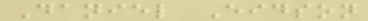Daniel Eidson
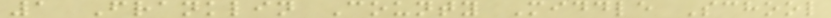1 Franklin County Middle School
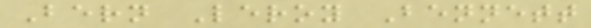Bern Leroy Bennett
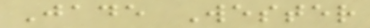Jade Wester
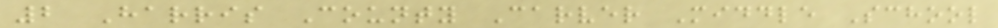2 Harris County Carver Middle School
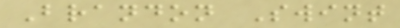Brandon Swint
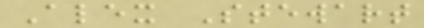Alex Stewart
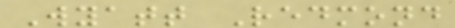Wyatt Redmond
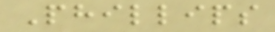Phillips
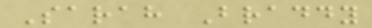Sarah Braddy
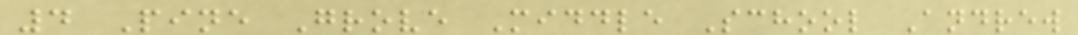4 Pine Grove Middle School Andrew
